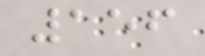156
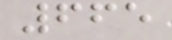665
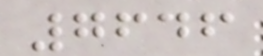7646
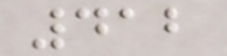412
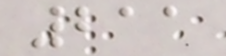211
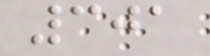301
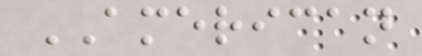AMERICAN
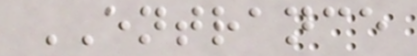ENTRANCE
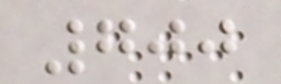700
